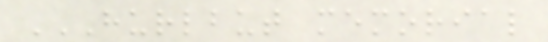HURLBUT MEMORIAL
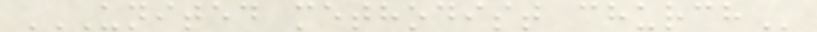UNITED METHODIST CHURCH
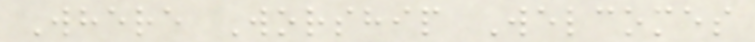Where Worship Welcomes
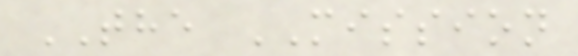THE MISSION
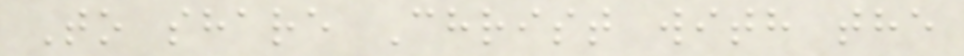To share Christ with the
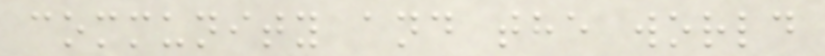community and the world
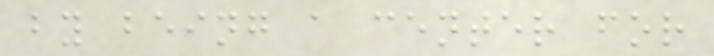by being a center for
